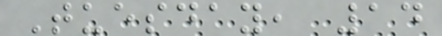Tuesday, 14
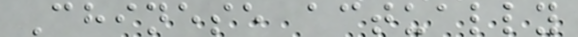Chinese actually
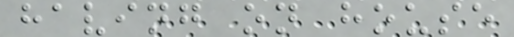having on house
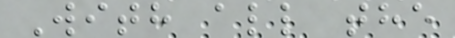With all the
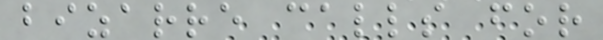bizarre calls for
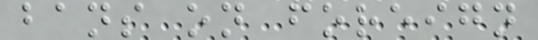bans on foreign
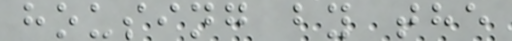housing by the
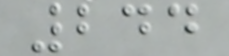244
